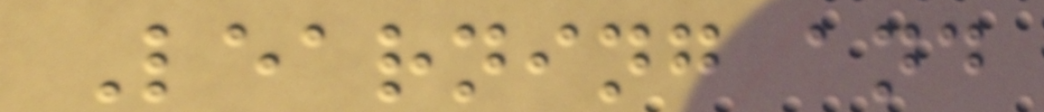Learning and
